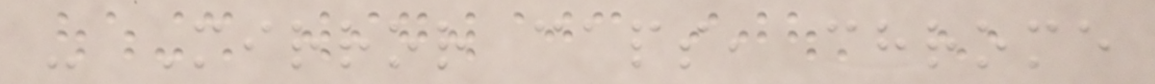- Mirror caps, chrome
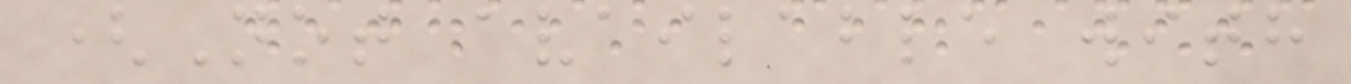(Not available with
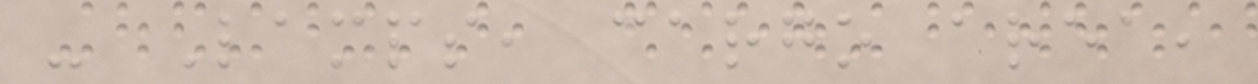- Lamps, cargo area,
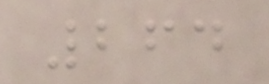264
